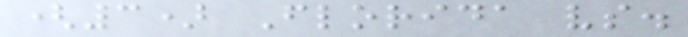(3) Florida vs.
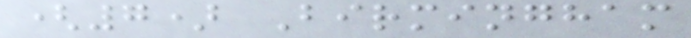(7) Birmingham
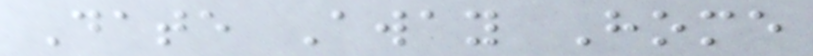Date Away Home
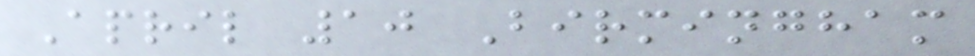April 10 Birmingham
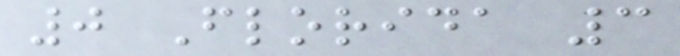0 Florida 3
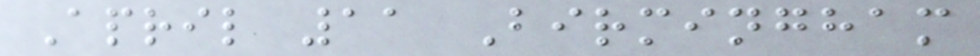April 11 Birmingham
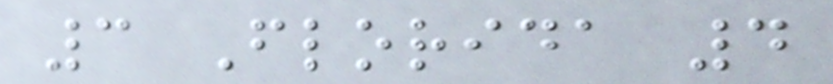3 Florida 4
